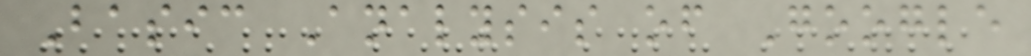Basic Analysis of Google
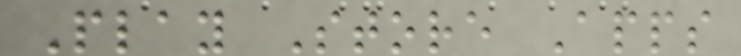Play Store Apps
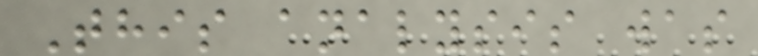This analysis was
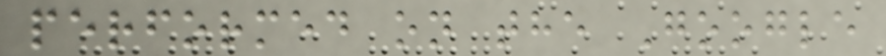performed on the Google
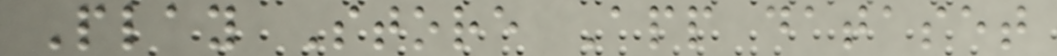Play Store App dataset
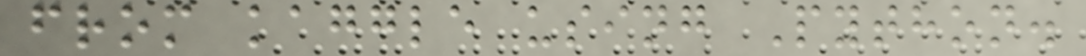from kaggle using Python.
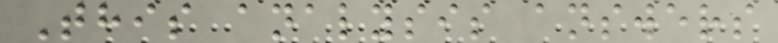This analysis answers
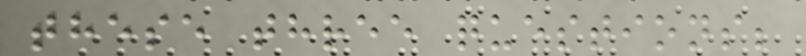these three questions;
